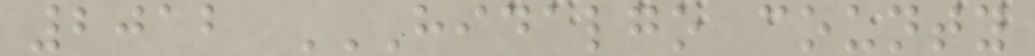2012 HIDALGO COUNTY
